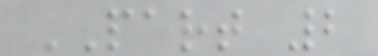PART 2
